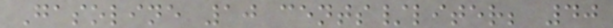Gasoline 10 cents/liter; 40
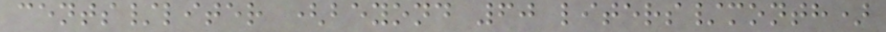cents/liter (beyond 60 liters/month)
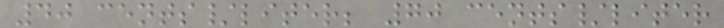40 cents/liter; 70 cents/liter
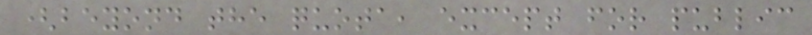(beyond the quota, except for public
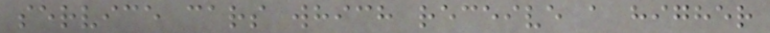service cars which receive a higher
